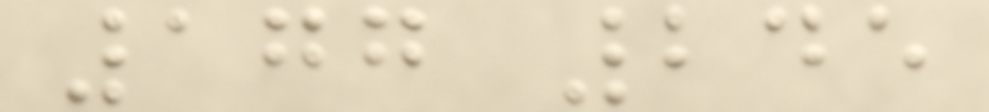177 245
